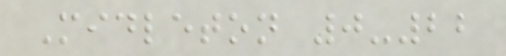Midleton 0-22
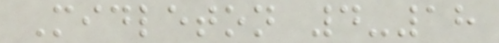Midleton 4-18
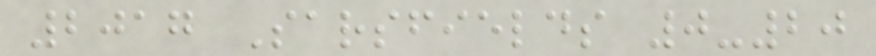2017 Sarsfields 0-20
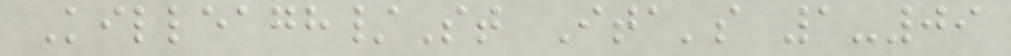Killeagh/St Ita's 1-09
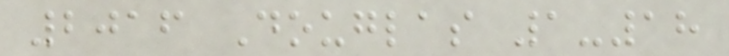2016 Douglas 1-18
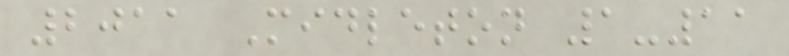2011 Midleton 1-11
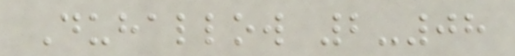Duhallow 2-08
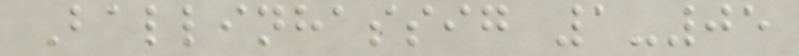Ballinhassig 1-05
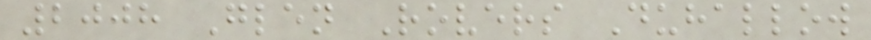2008 Glen Rovers Duhallow
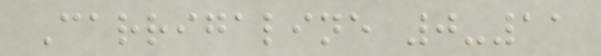Carrigaline 0-11
